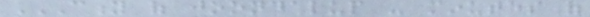CITY OF JOONDALUP - MINUTES OF
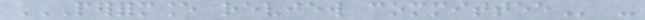PERFORMANCE REVIEW COMMITTEE -
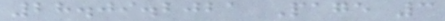28.09.2021 Page 3
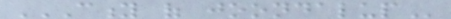CITY OF JOONDALUP
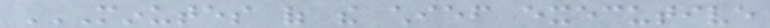MINUTES OF THE CHIEF EXECUTIVE
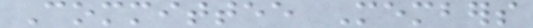Committee Members
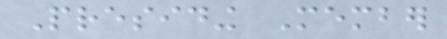Presiding Member
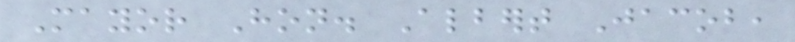Mayor Hon. Albert Jacob,
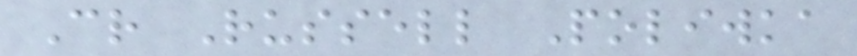Cr Russell Poliwka
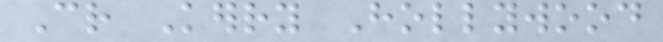Cr Kerry Hollywood
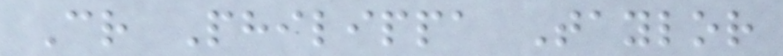Cr Philippa Taylor
